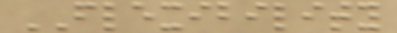FLEXIBILITY
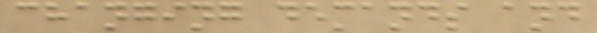changing demands and
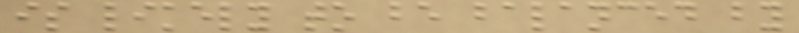is likely to be balanced by
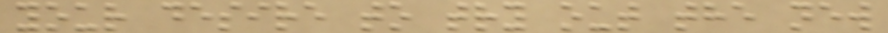your desire to try out the new
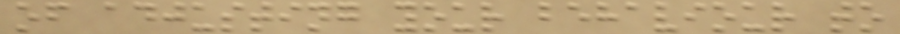of adjusting your behaviour to
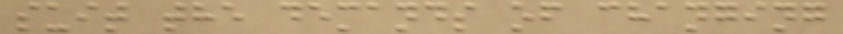suit the demands of changing
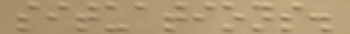situations.
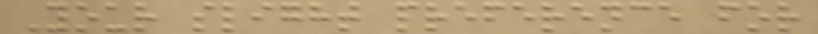Your slight preference for
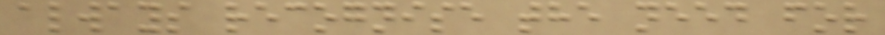always recognise the need for
